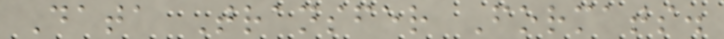Data Transfer Formats.
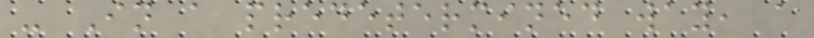- In a predetermined way, a
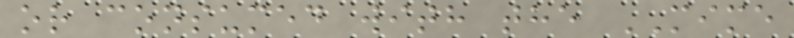or consumed with the MIME
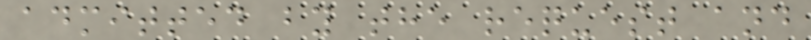admitted by the request and
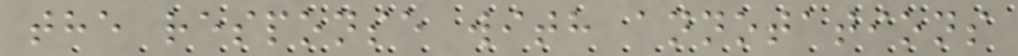the response with annotations
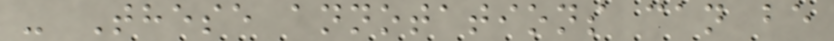- These annotations can be
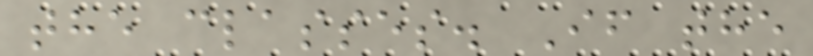the classes. If the
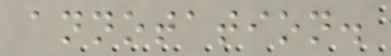annotation.
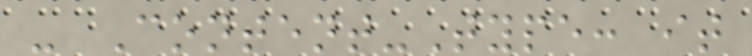- Content-Type: it
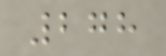278
